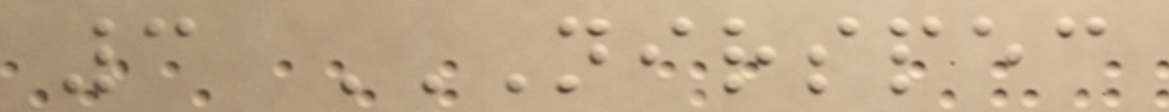3 NIRSPEC
